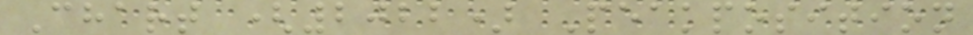Chart (2022) Peakposition
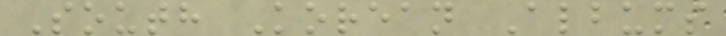South Korean Albums
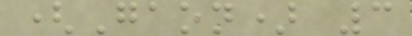(Gaon) 3
